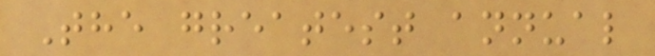The greatest annual
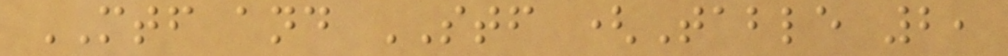MTF and STF (Table 2,
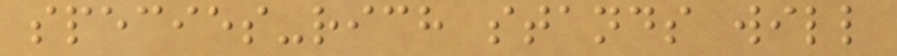species-rich stands will
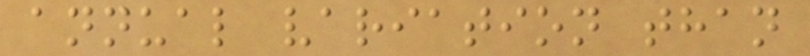annual variation than
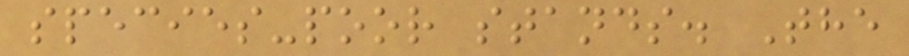species-poor stands. The
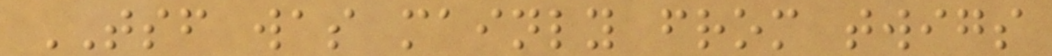TSF was mainly from twigs
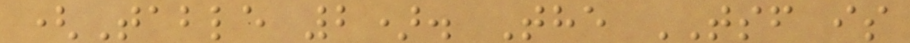(Table 2). The TSF is
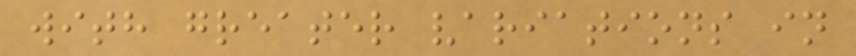with greater variations in
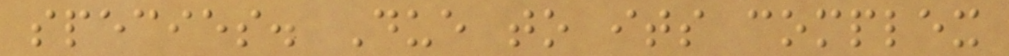species. Due to its complex
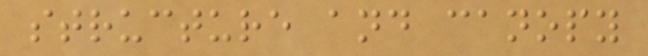structure and canopy
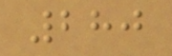280
